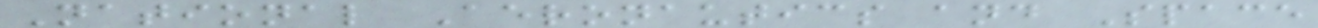National Aeronautics and Space
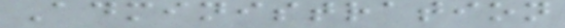Administration
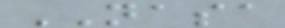NASA
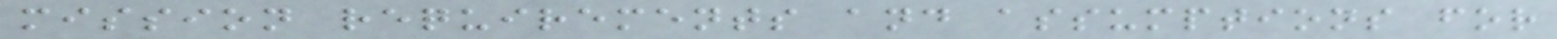mission requirements and assumptions for
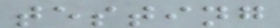testing
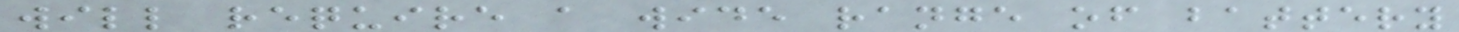will require a wide range of battery
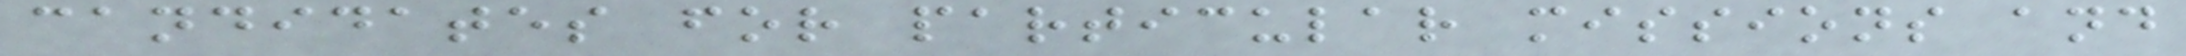candidates for particular missions and
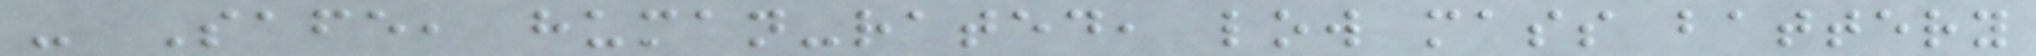- Safe, human-rated, low mass battery
